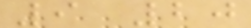9 20
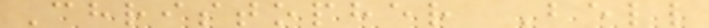Christopher Bell
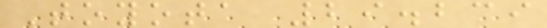Toyota 29.239
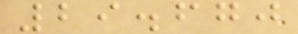29.670
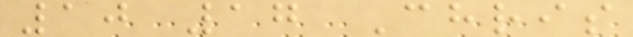10 17 Chris
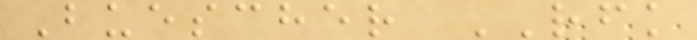Buescher RFK
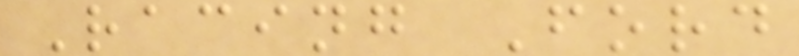Racing Ford
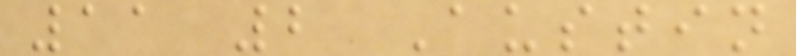11 2 Austin
